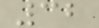32
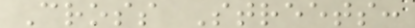Cross Streets:
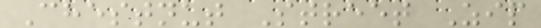Chestnut Street Zip
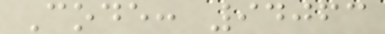Code: 94063
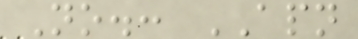No.: APN
